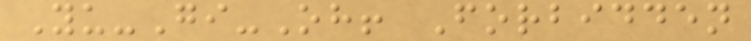Yu-Gi-Oh! Forbidden
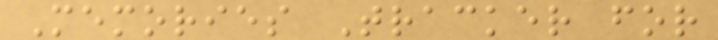Memories Tracker for
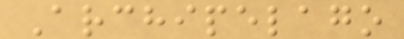Archipelago
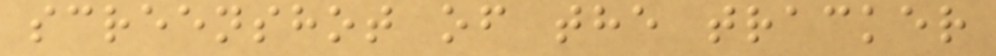screenshot of the tracker
